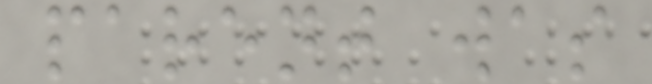parent was
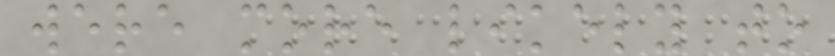were more likely to
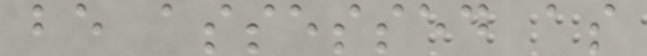be assessed as
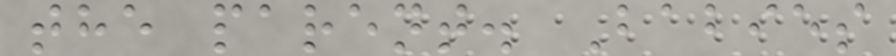the parent. Babies
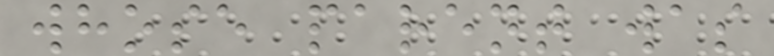whose parent was
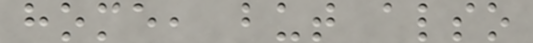home, but also
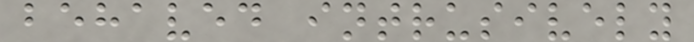behaved intrusively
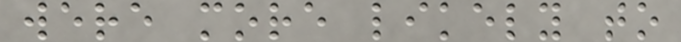were more likely to
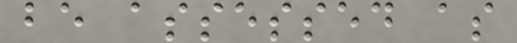be assessed as
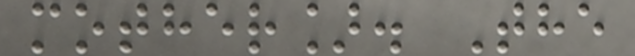mother]. The
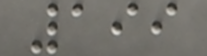199
